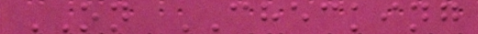ON CHECKING
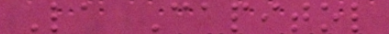La Capitol
